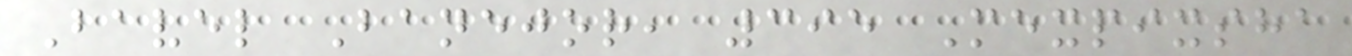Bavel Banejor, 395 Mexpixsha
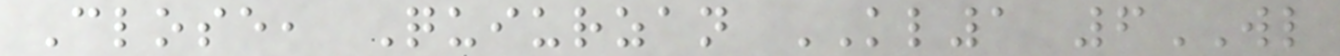Close, Quiurzan KL1 6WL
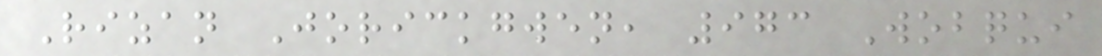Rizan Jorickgwen, 973 Wobqui
